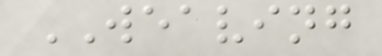WEAVING
